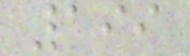199
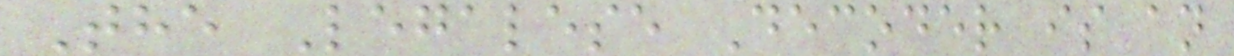The Legalese Decoder is an
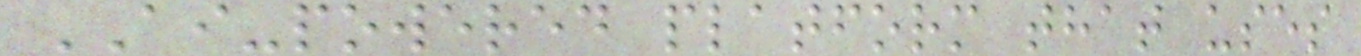AI-powered platform that uses
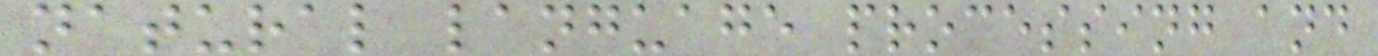natural language processing and
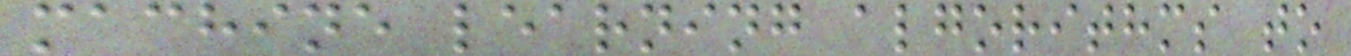machine learning algorithms to
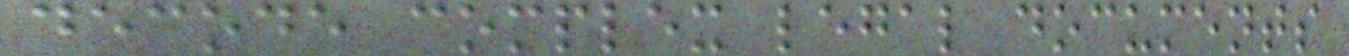decode complex legal documents
